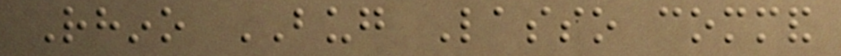Rhino BUG Lasso command
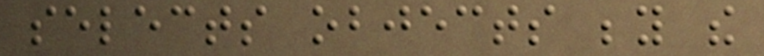selects objects beyond the
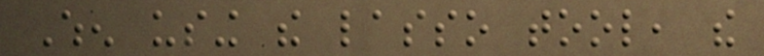When using the lasso tool, the
